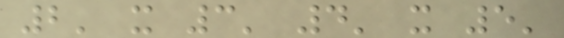2' x 3' 4' x 5'
